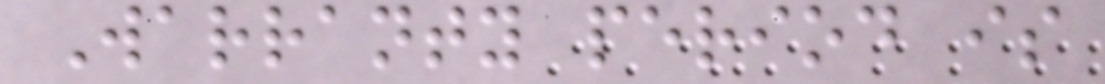Warranty period is
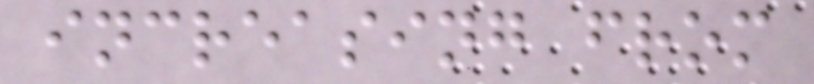increasing from
